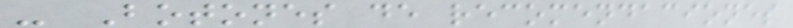- Botones de recomendaciones
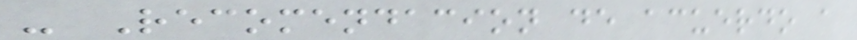- Recomendacion de acuerdo a
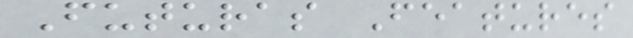Futuras Features
